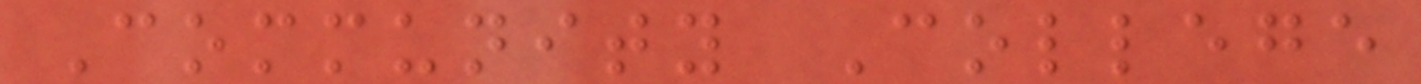Community College
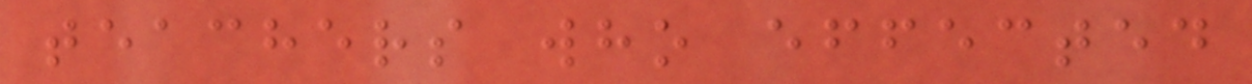teachers who effected
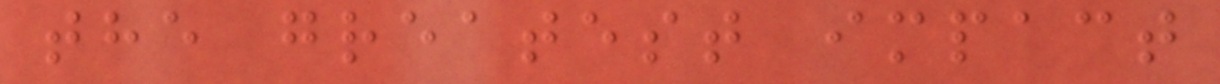the greatest impact
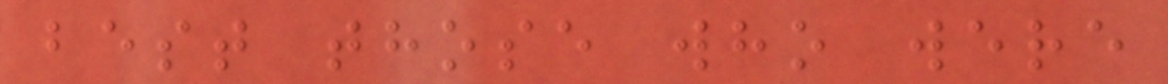best those who were
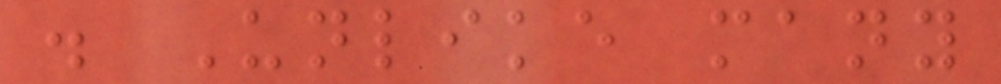. Unlike many
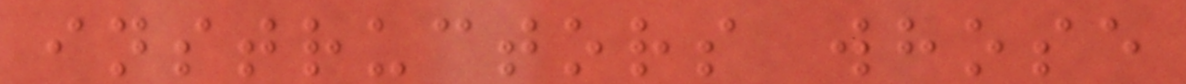instructors whose
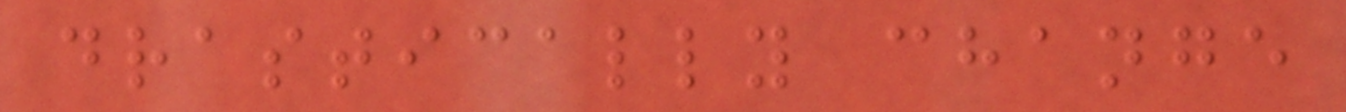drastically change
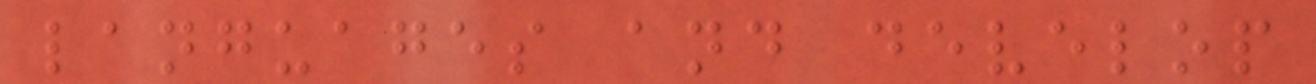languages and develop
